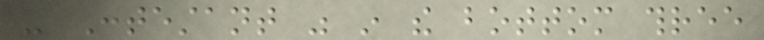- Contestant was in the bottom three
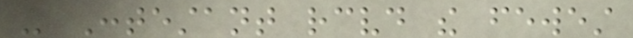- Contestant received the fewest
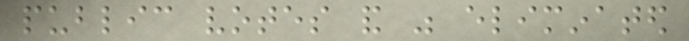public votes and was eliminated
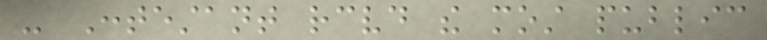- Contestant received the most public
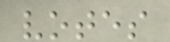votes
